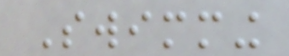Swimming
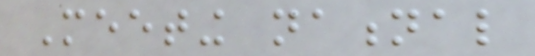Meeting national
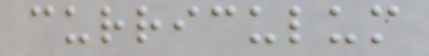curriculum
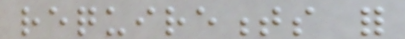requirements for
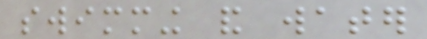swimming and water
